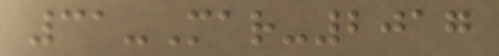31-Mar-2017
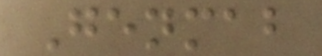Genmab
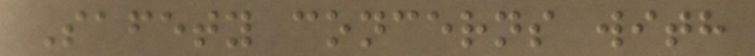Safety concerns with
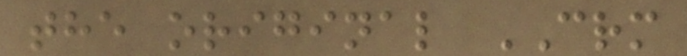the original CRM
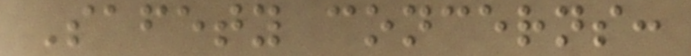Safety concerns:
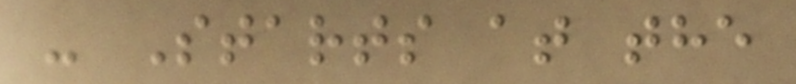- Starts at the
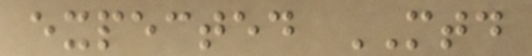expected MTD
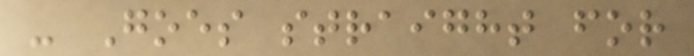- Goes straight for
